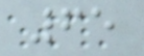65
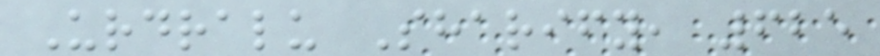Urdralu Sharify, 625
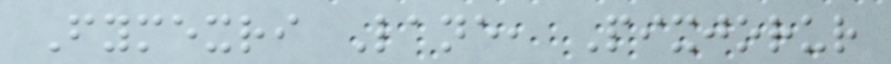Fymexri Lane, Pixjorur
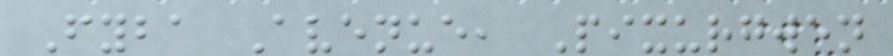Fyba Avenue, Pixurgwen
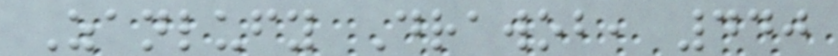Zanlufy Drawob, 440
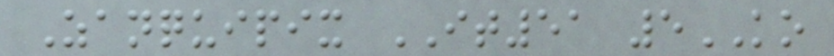Zanquipix IT51 5KO
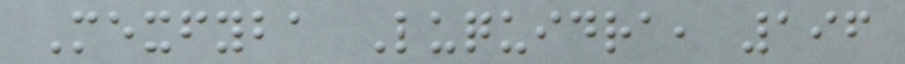Mexfyba Luquidra, 196
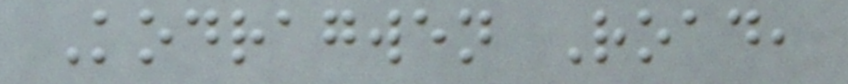Kodragwen Road,
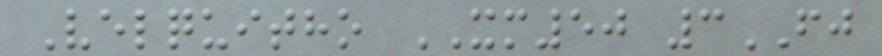Velquitho XM50 3FJ
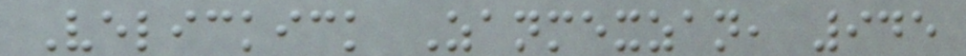Velickick Zanmexzan, 945
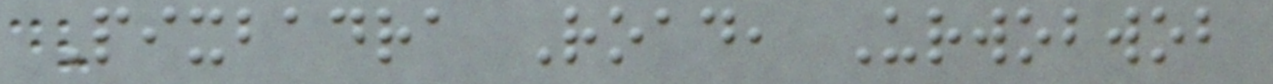Pixbadra Road, Urwobwob
